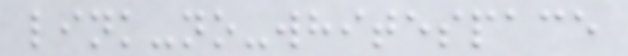link-no-whitespace
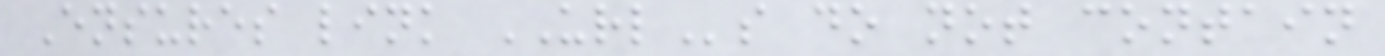Ensures link URLs do not contain
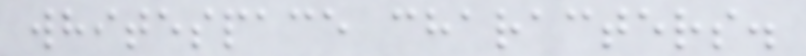whitespace characters.
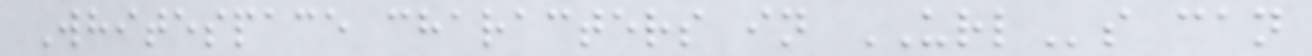Whitespace characters in URLs can
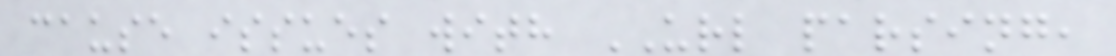cause issues with URL parsing,
